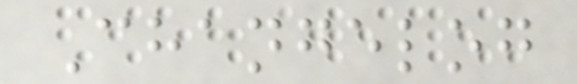Changelog
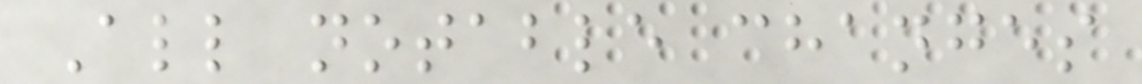All notable changes
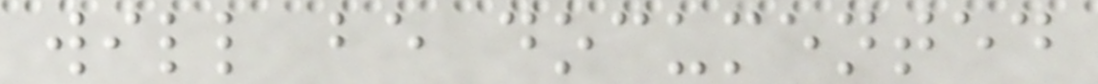will be documented
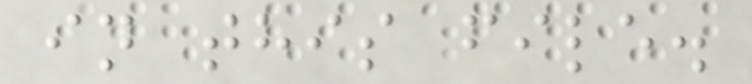in this file.
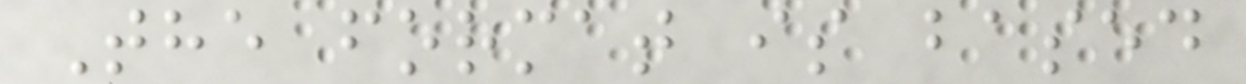The format is based
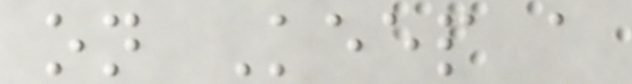on Keep a
